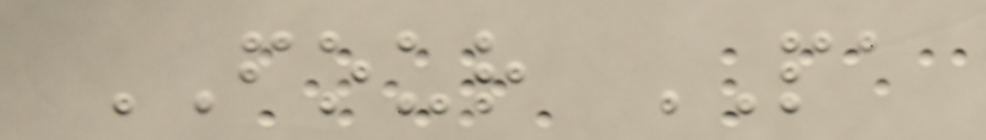FOUR PA
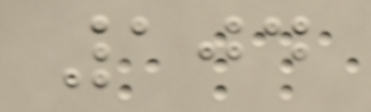104
